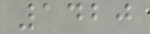1420
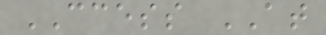CCESS AT
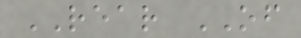REAR OF
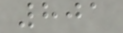801
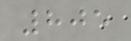805
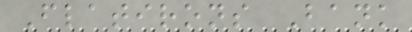Flatirons Bank
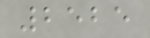2525
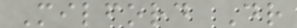Milford Dr
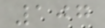107
